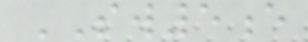SW5e
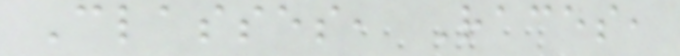Classes, Races,
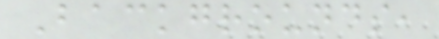Backgrounds,
